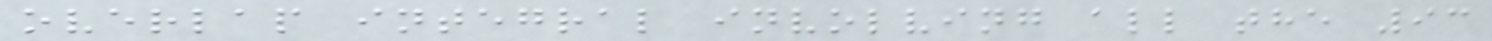overlap integral involving all the 93
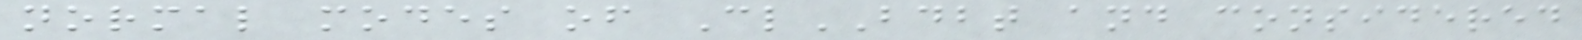normal modes of ClBDBT and considered
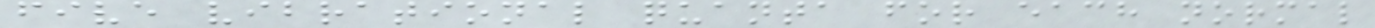five vibrational quanta for each normal
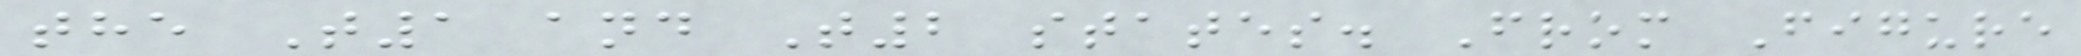the T1 and T2 states. From Figure
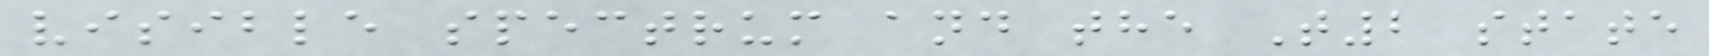visible spectrum and the T2 state
